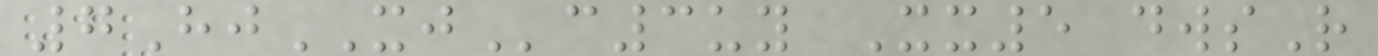7HjXJc3uy Xx5 dwsR
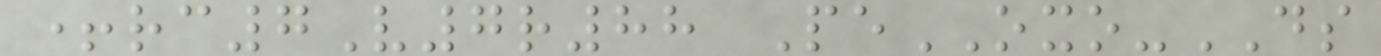+rc7V7r88 PeOXO-DS
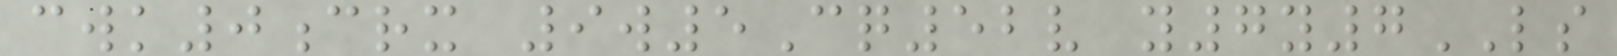cwk0crx 9w5Cq52v y7y7LS
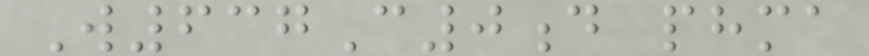W637C0d phma
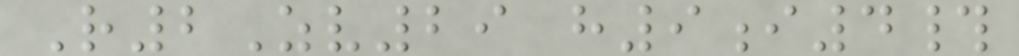R2Zv29 h9i4#
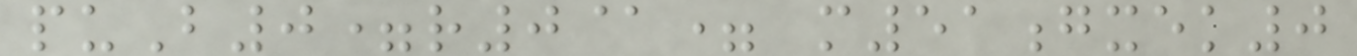puB0=r0@= m51gxek0
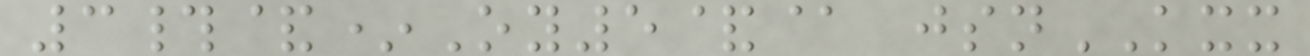3#&*Oy5&@ jsnKXX
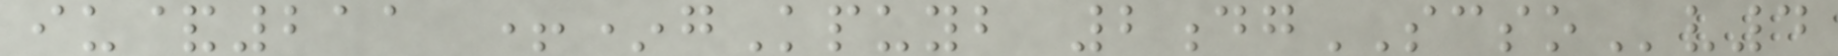iu&211 +*gKpuyb 2dgSCSOv4
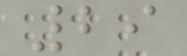29
